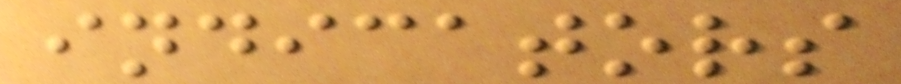indicators
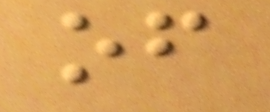of
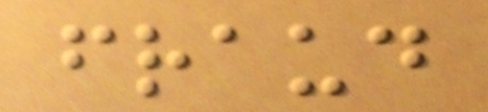fraud
